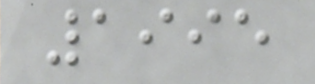1995
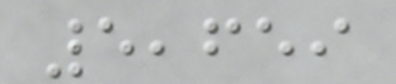5,659
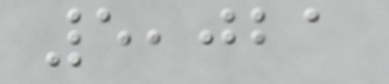5,021
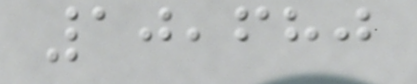10,680
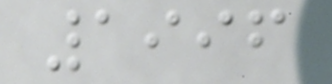1996
